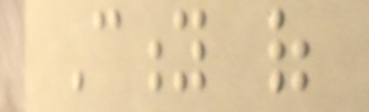City of
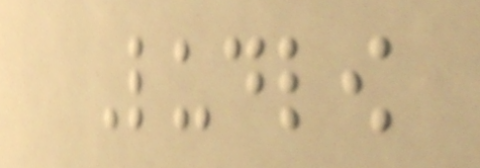Ludlow
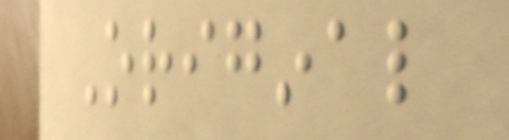Original
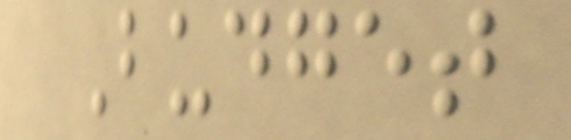Budget
